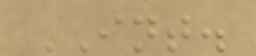INT.
